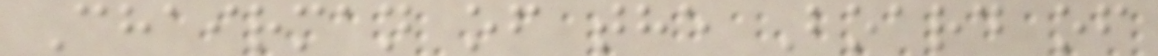Chairman of the Board of
